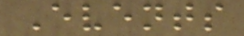Events
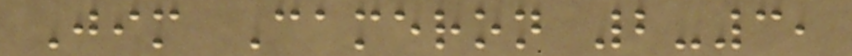Jim Cameron 2-3,
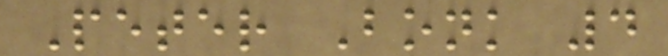Peter Bonk 4
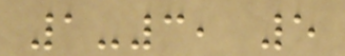1-3, 5
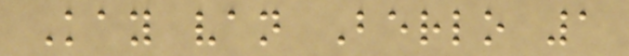Kay van Berlo 1
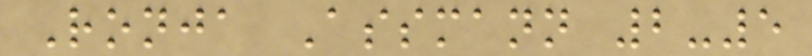Ronja Assmann 2-5
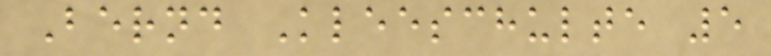Bernd Kleeschulte 5
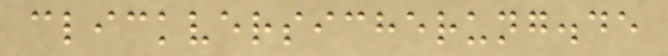clickversicherung.de
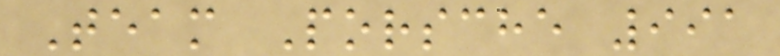Team Porsche 991
